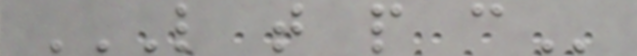L T P C
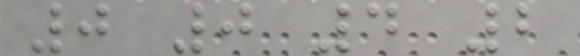0 0 4 2
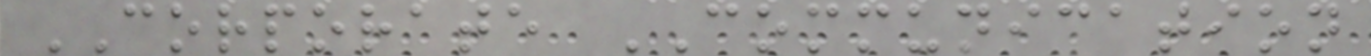CORPORATE COMMUNICATION
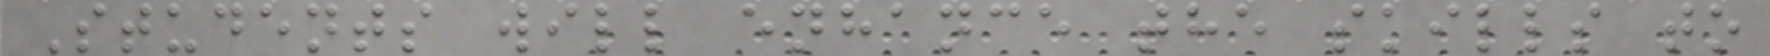Students will enhance the skills to
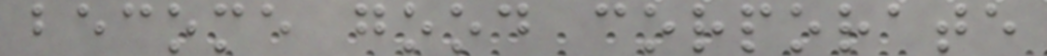become good corporate
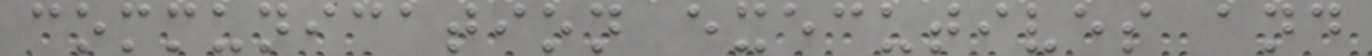communication executives and
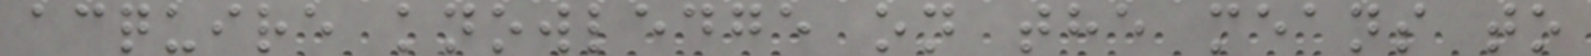acquire knowledge on the means to
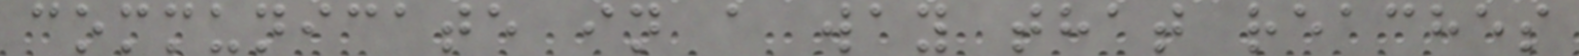communicate in a way that reaches
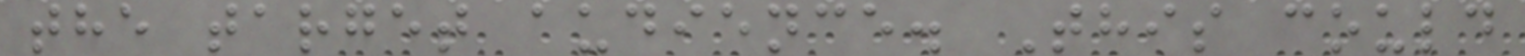the target audience. This could
